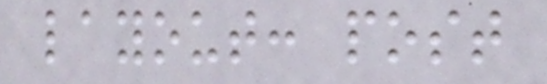layout: post
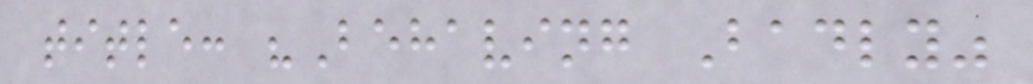title: "Behaving Badly"
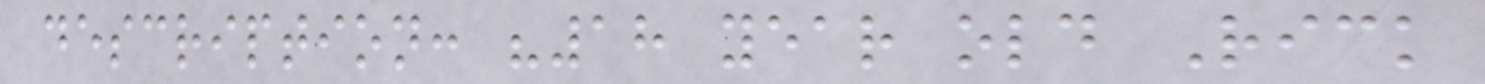description: "18 year old Rick
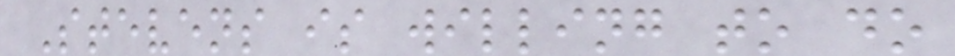Stevens is willing to do
